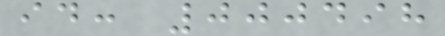id: 000498
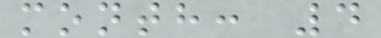month: 4
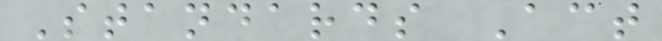Standards Act
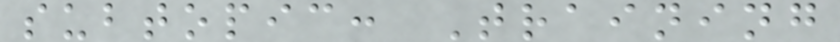subtopic: Training
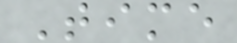Time
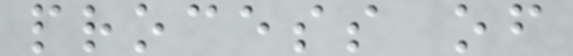process of
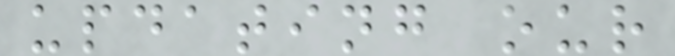updating our
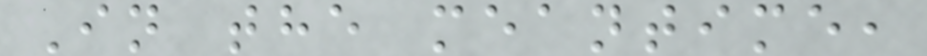In the meantime,
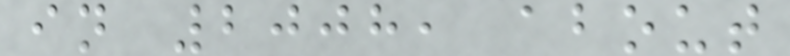in 2008, about
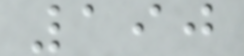190
